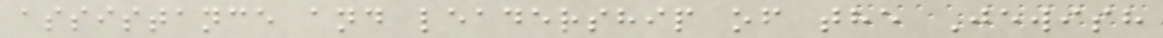assistance and leadership of the Jewish
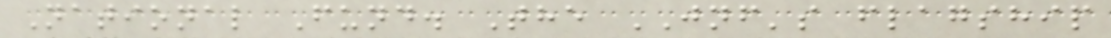National Fund. The JNF's flagship
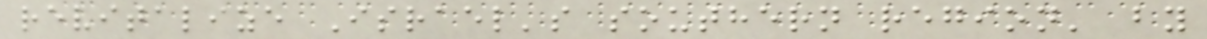revitalize Israel's southern region' by
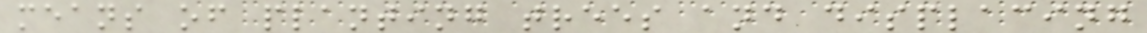means of planting trees and displacing
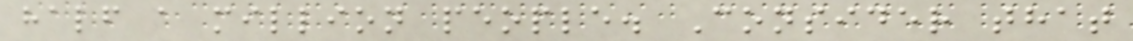half a million people. Consider that
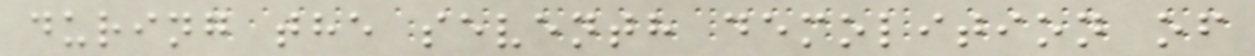during the seventh demolition of
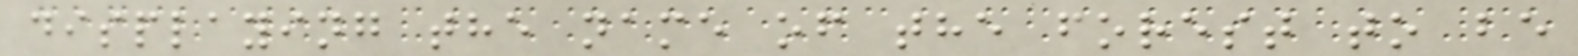displaying the name of the forest to be
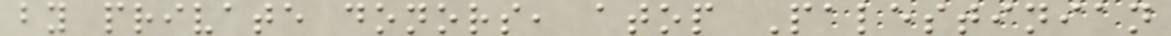by private donors, atop Palestinian
